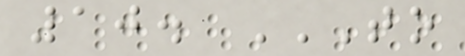10. TO
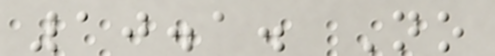10.1. No
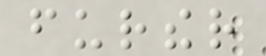further
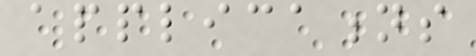applications
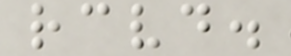received.
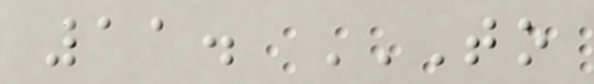11. TO
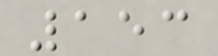153
